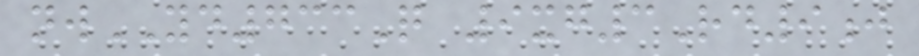nwYD733Q 9xg3Rd9j
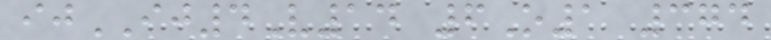ijIJ4V14 6O1 374
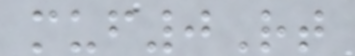muf0Rt
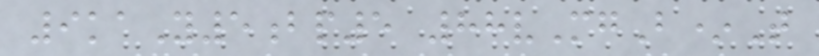9kaY5bp5 88vMgB*T
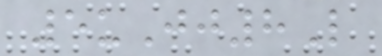5uJj8L
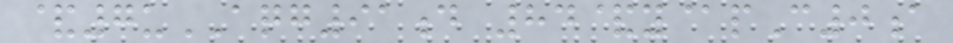&7uAQG91d 84&y@pC0a
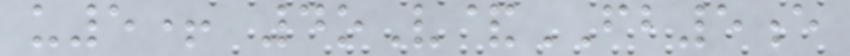u5+ 4oV&FB5e
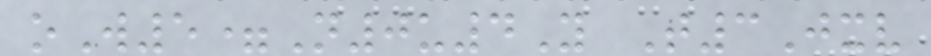oW5=N0u4Y T3Jxv
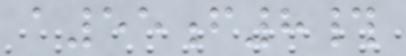a55f8#
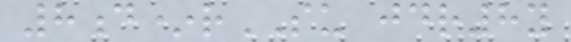8d*rSU jdr8y
